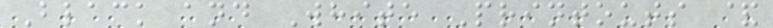Black and White Printouts &
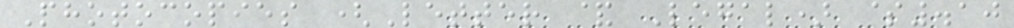Photocopies (Letter & Legal) $.10
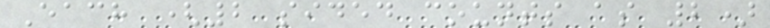Each (2 sided counts as 2)
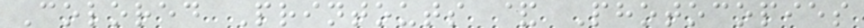Colored Printouts & Photocopies
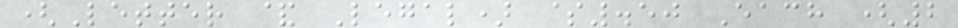(Letter & Legal) $.50 Each (2
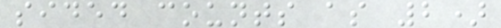sided counts as 2)
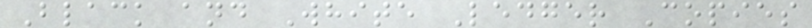Black and White Ledger Copies
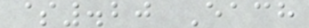$.20 Each
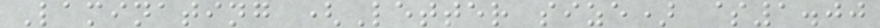Laminating (Letter size) $1.00
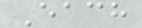Each
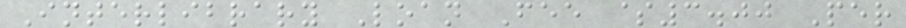Interlibrary Loan Fee $3.00 Per
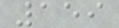159
